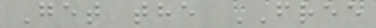Get the FREE
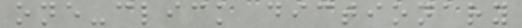one-click dictionary
